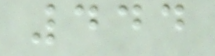444
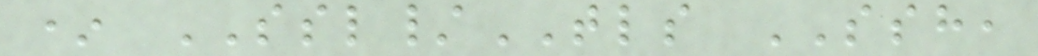* SSL/TLS SSH,
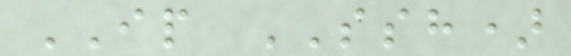IP SSH)
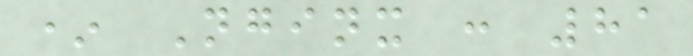* Nginx : 81
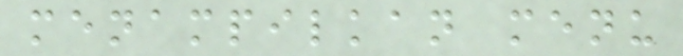menampilkan menu
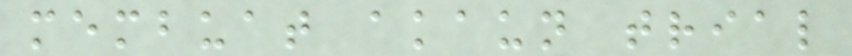membuat akaun trial
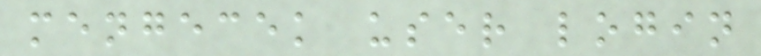mengecek user login
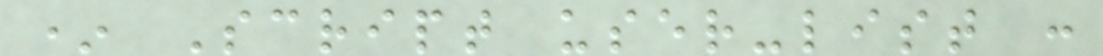* Script user-list :
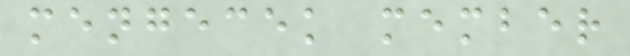mengecek member
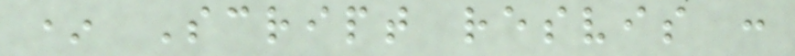* Script resvis :
